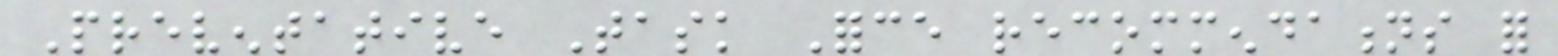Preventative Task Force recommendations for
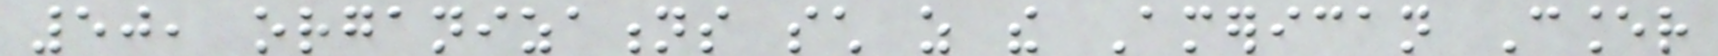50, organizations such as the American Cancer
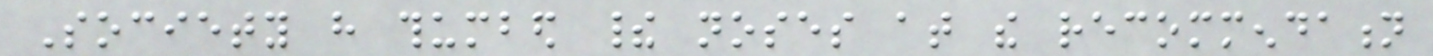Society have thumbed their noses at the recommendation
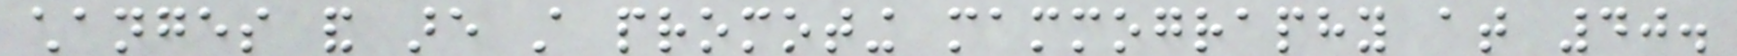changes and are still promoting mammography at 40.
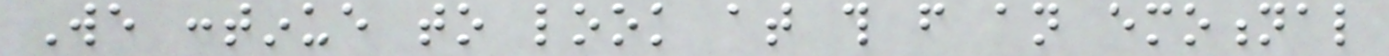We continue to look at this from an emotional
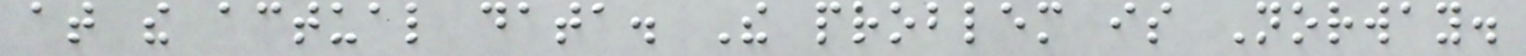at the actual data. The problem is Norway.
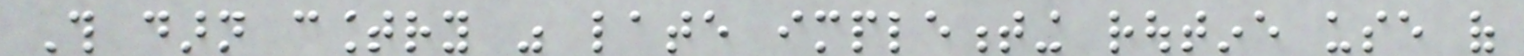This darn country was late implementing routine use of
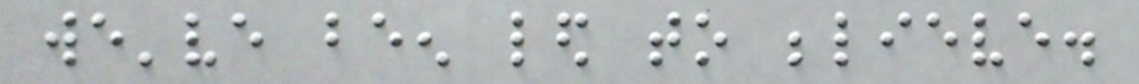we've been led to believe.
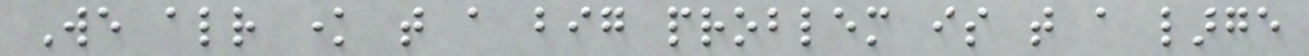We already know that a big problem is that a large
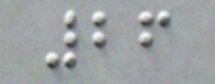26
